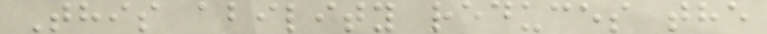This ability reduces the
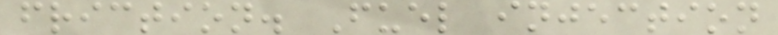friction. Fuel injection
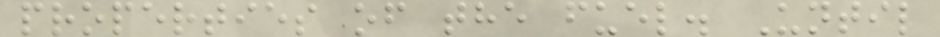properties of the fuel. Until
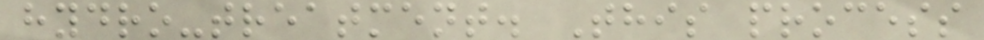hydro-treatment. This process
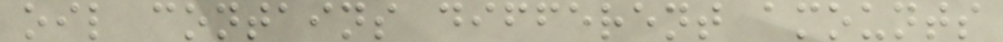oil contains different amounts
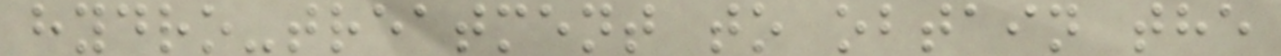hydro-treatment to obtain the
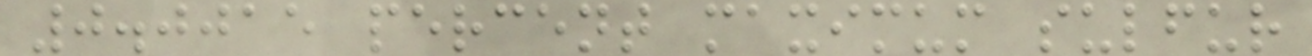0.0015 percent maximum sulfur
